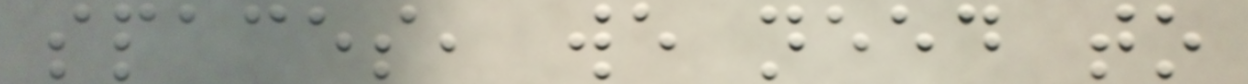spaces, we need to
